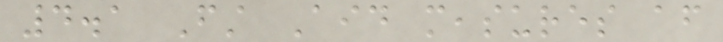4.1 First Aid measures after
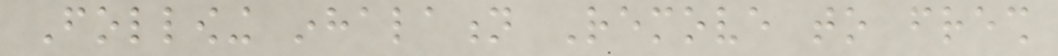Following inhalation Remove to fresh
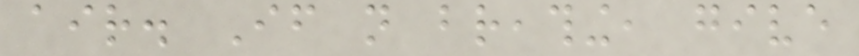air. If not breathing, give
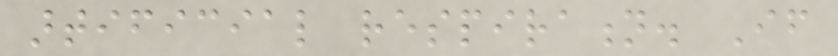artificial respiration. If
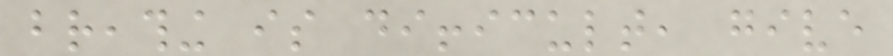breathing is difficult, give
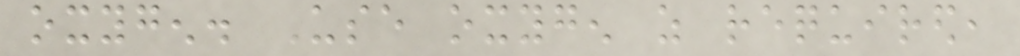oxygen. Use oxygen as required,
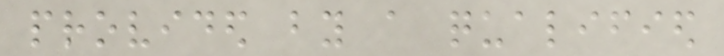provided by a qualified
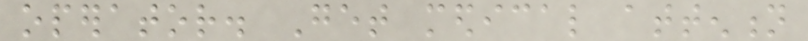operator. Get medical attention
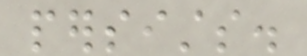persists.
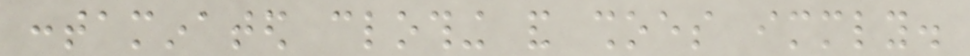contaminated clothing and shoes immediately.
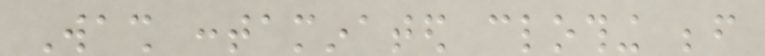Wash contaminated clothing before
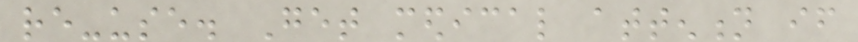re-use. Get medical attention if
